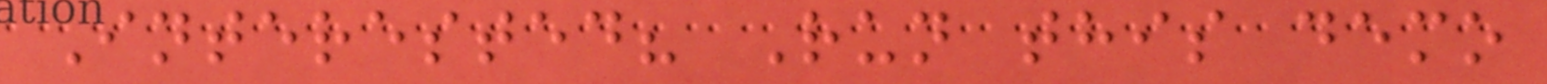Interested? Run this demo
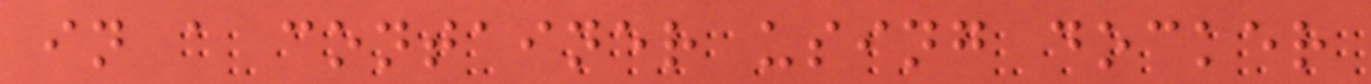in a container using docker
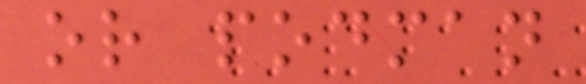or podman
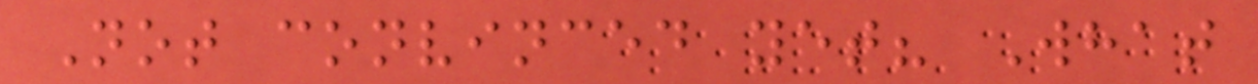Not convinced yet? What
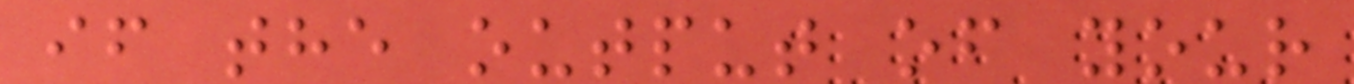if the output of your
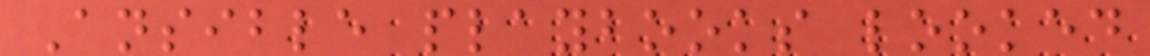Ansible playbooks looked
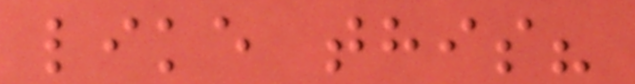like this?
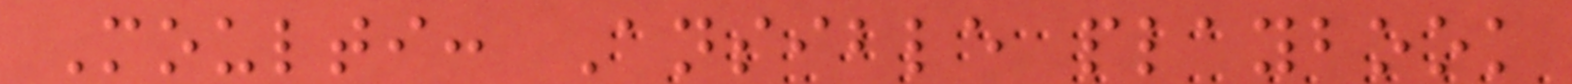Moulti: Ansible playbook
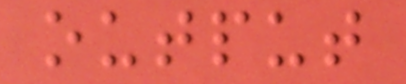output
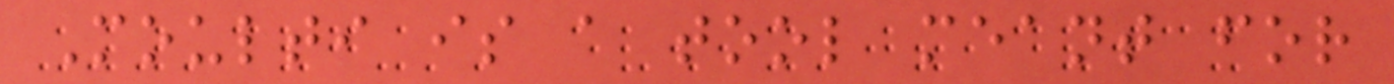Moulti is a tool meant for
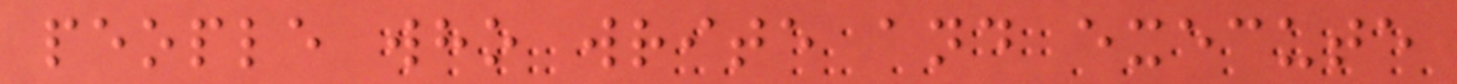people who write and execute
